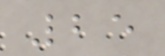25
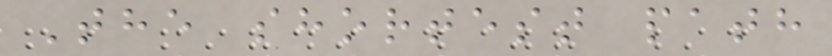The shortest path
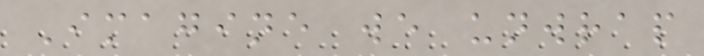Imagine we unwrap
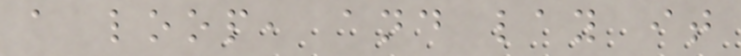a loop, and lay it
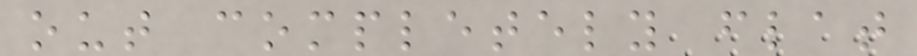out completely flat
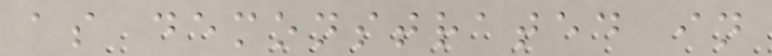as demonstrated in
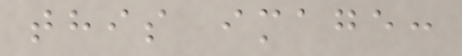this image:
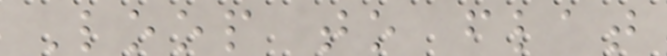Loop to flat
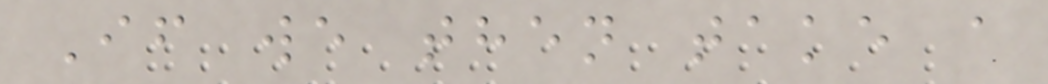If we then take a
